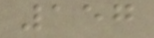157
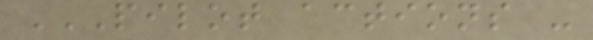PILOT ACTIONS -
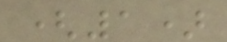(1)
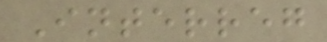Interreg
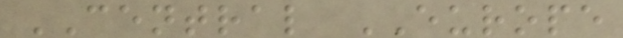CENTRAL EUROPE
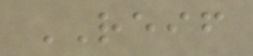REIF
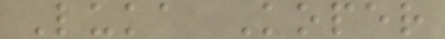Luka Koper
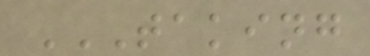TAKING
